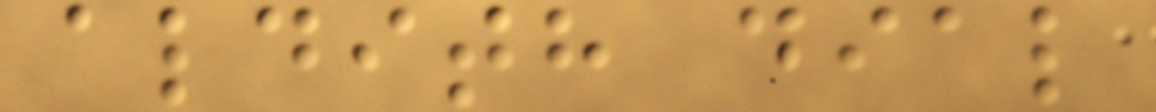aldith dial
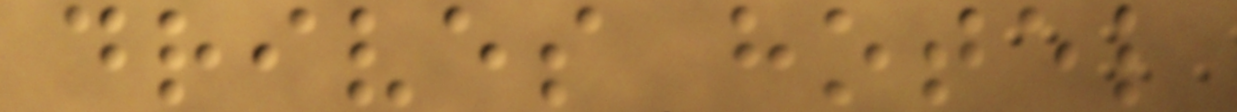drives hotel
